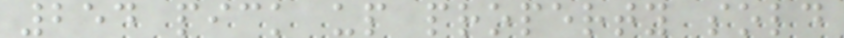254 pick up property sold
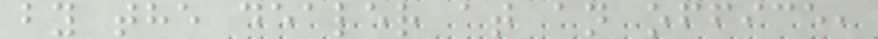by the dealer at an office,
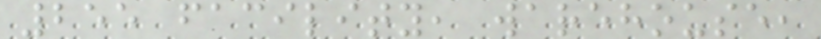255 facility, warehouse,
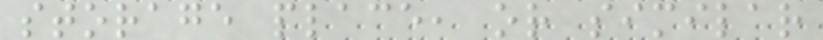storage place, or similar
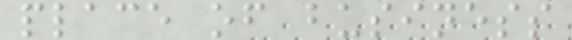place of business
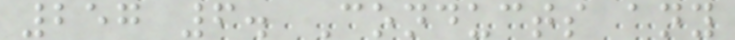257 6. Conducts any
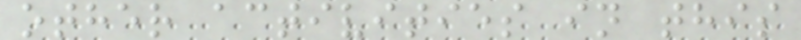other activities in this
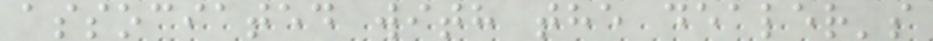associated with the dealer's
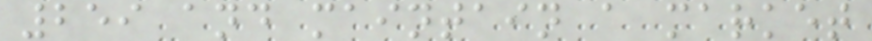259 and maintain a market
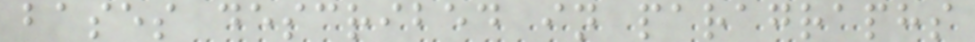bases described in paragraphs
